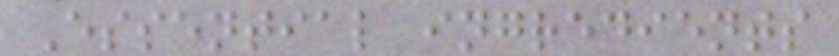Essential ingredients
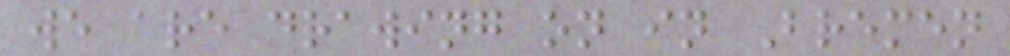we are drawing on in Bremen
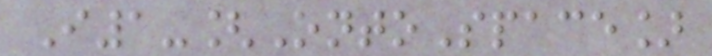I1-[OntoSpace]
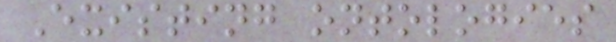Existing ontologies
